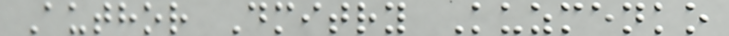Author Dmitry Kuzmenko
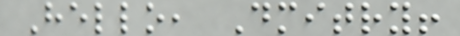Hello, Dmitry!
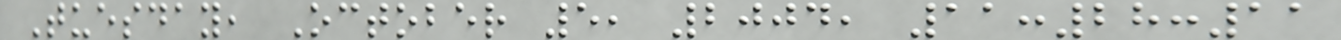Tuesday, October 5, 2004, 11:28:11
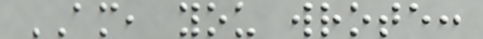AM, you wrote:
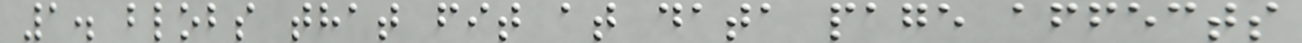1. blobs that fit at data page affects
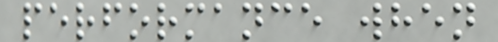performance when
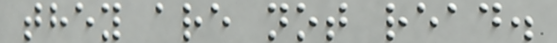they are not read.
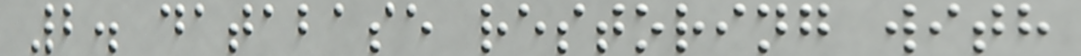2. database restoring with
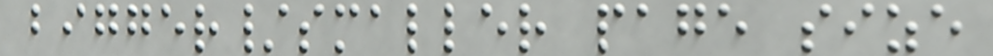bigger/smaller page size
